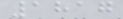1817
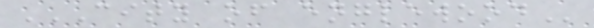CITY OF ENGLEWOOD
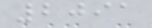2091
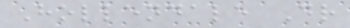Hollendale Dr
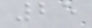25
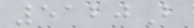5120B
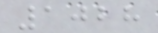1028
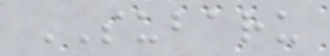SUBARU
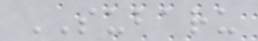SUBARU
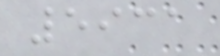5931
